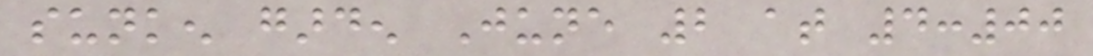sunken garden June 2 at 4:00
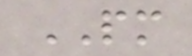PM
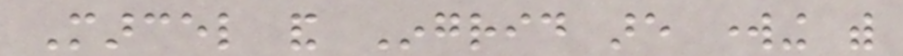Marcel and Ingrid are working with
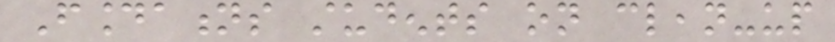Foundations students on clean-up
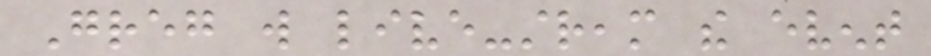Greg will live-stream the event
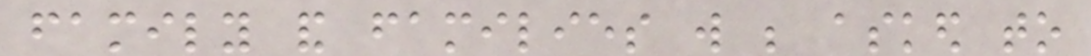family and families will be asked to
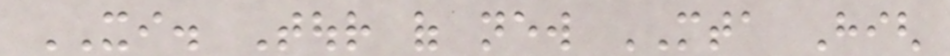XI. Tour of new MTA High
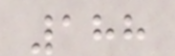188
